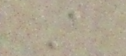A
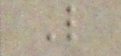L
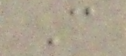C
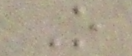O
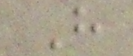H
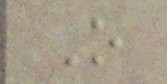O
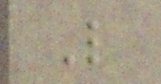L
